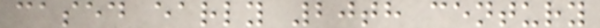cased early 20th century
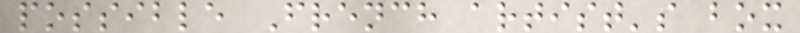possible French artist's box
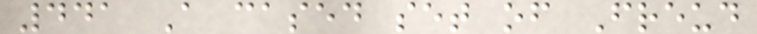441 A cased set of Freud
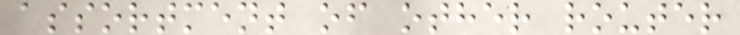assortment of other router
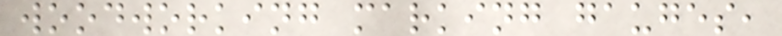woodworking marking gauges,
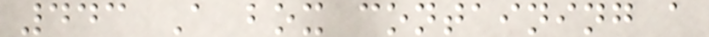443 A box containing a
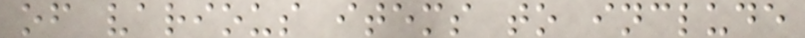of various items to include
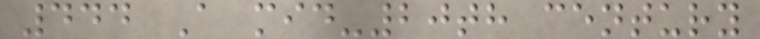444 A mid-20th century
